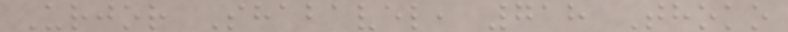Urjor Shabavel, 718 Thoko
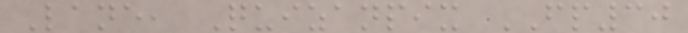Lane, Quizanpix FP30
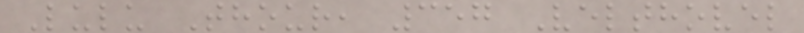Lulu Thour, 357 Velthovel
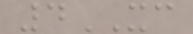4XC
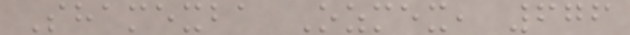Shamexba Ozmex, 676
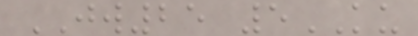JW25 5KU
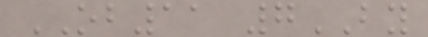OB11 7BY
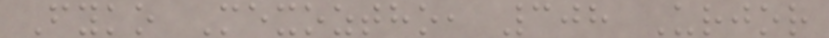Fyko Mexoztho, 308 Urjor
